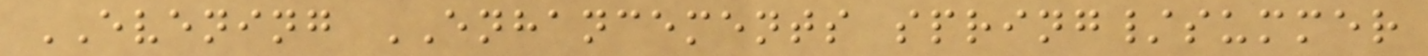EVENING ENHANCEMENTS spring/summer
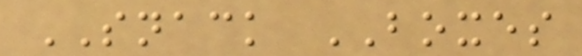SNACK BOXES
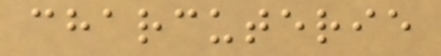charcuterie
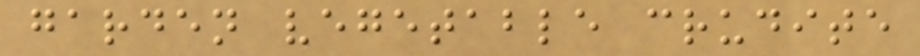garden vegetable crudite
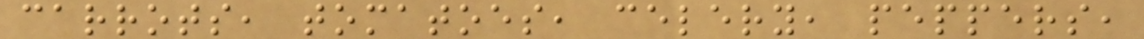carrots, tomatoes, celery, peppers,
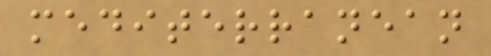mediterranean
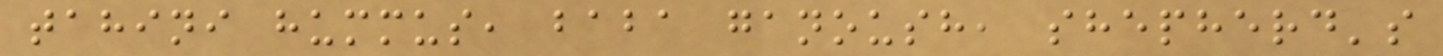tahini hummus, baba ganoush, shepherd's
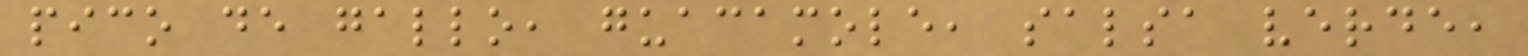pico de gallo, guacamole, salsa verde,
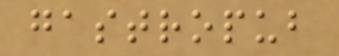gastropub
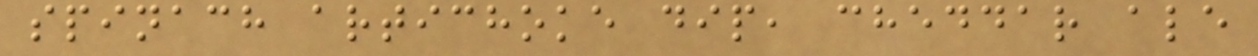spinach artichoke dip, cheddar ale
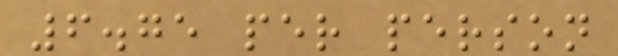6.75 per person
